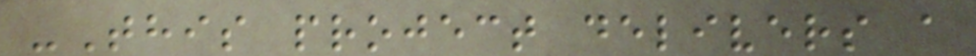-This project delivers a
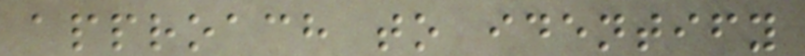approach to identify
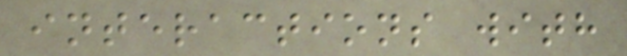interactions with
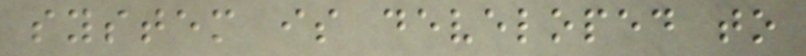system is developed to
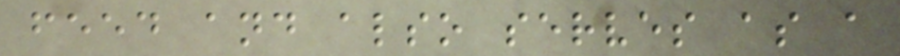feed and also serves as a
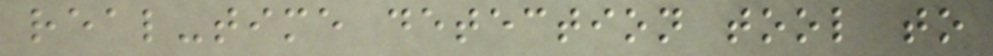real-time detection tool to
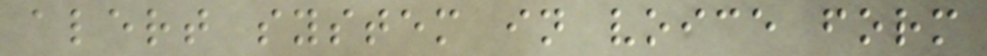alert system in voice form
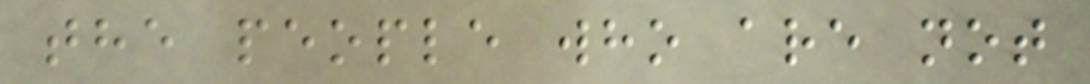the people who are not
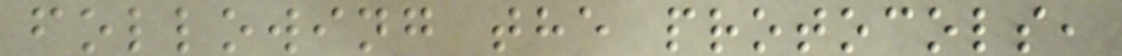following the protocols,
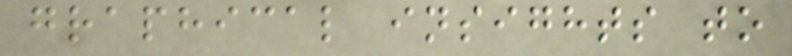graphical insights to
